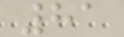81
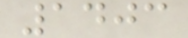1403
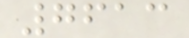7613
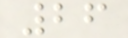26
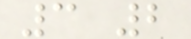3 2
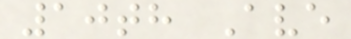10th Ave
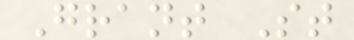Grant St
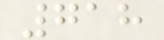718
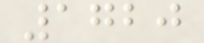1720
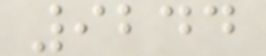9244
